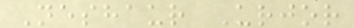Neshaur Urjor
